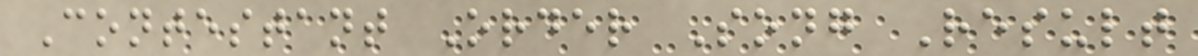Contestant Order Song Result
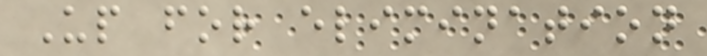Up for elimination
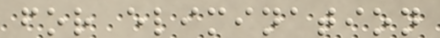for elimination
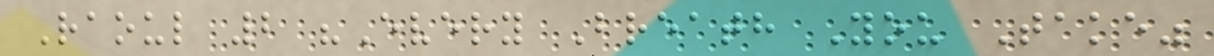Raoul 2 "Every Breath You Take"
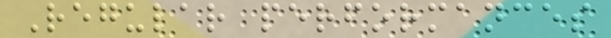Regular performances
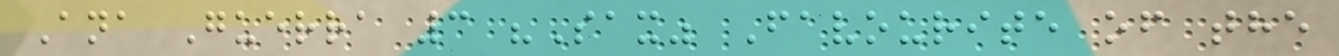Ana Guerra 3 "Sax" Favourite of the
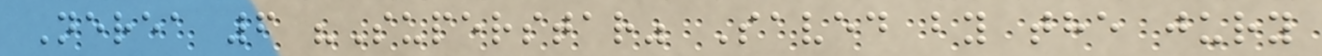Nerea 6 "Superstar" Saved by the jury
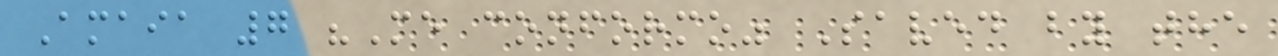Amaia 7 "Me conformo" Saved by the
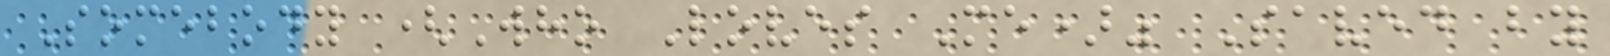Somebody (Who Loves Me)" Saved by
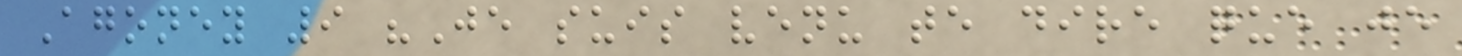Agoney 9 "Je suis venu te dire que je
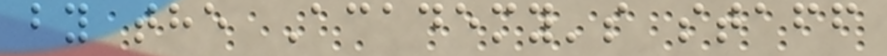by the Academy's staff
